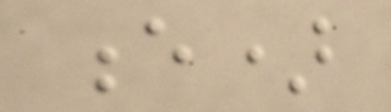e)
